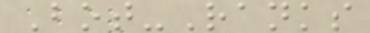Bot-Ranks
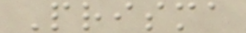Prisma
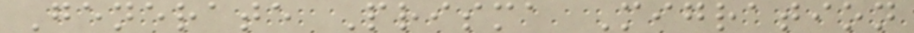Generate Prisma Migration
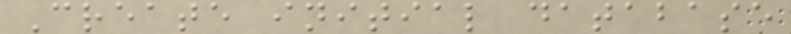Create initial database
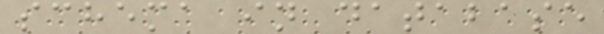schema in database
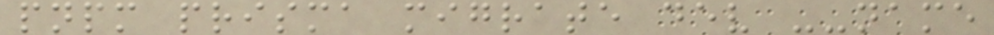pnpm prisma migrate dev --name
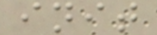init
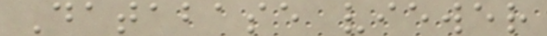Database viewer
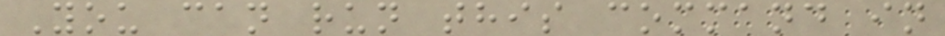You can run this command in
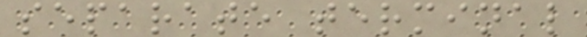separate terminal
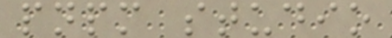pnpm studio
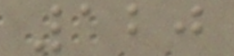120
